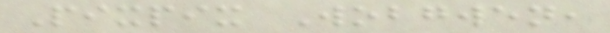Pixpix Wobgwen,
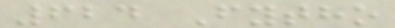624 Fytho
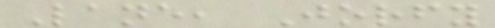Lane, Jorfy
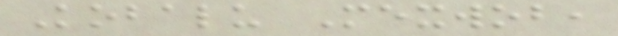Kobalu Mexwob,
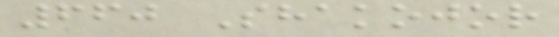660 Shakojor
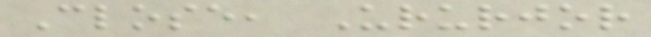Close, Ururjor
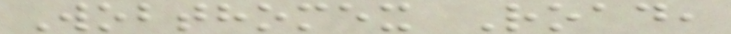Wobthomex Road,
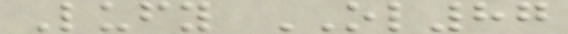Lufy OL87
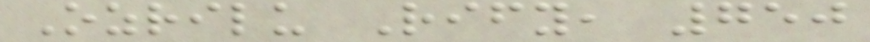Ozrilu Rify, 750
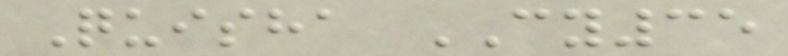Quisha CY35
